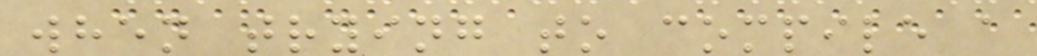when trying to compile a
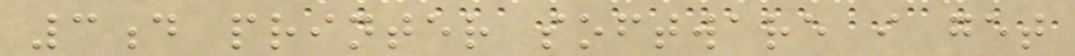3d printer software i get
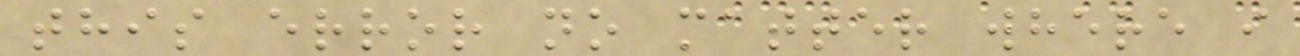this error no matter where i
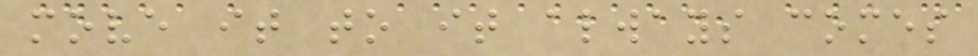move it to it always comes
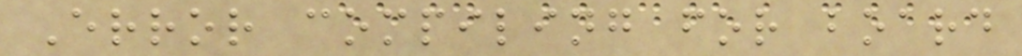Error compiling for board
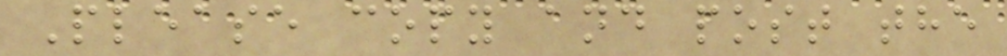Please copy and post the
